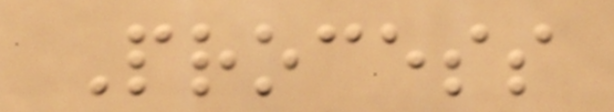Process
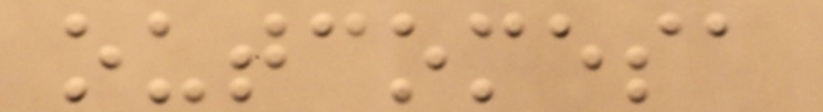outcomesa
